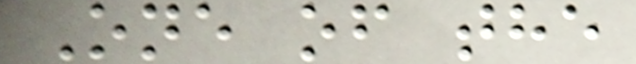One of the
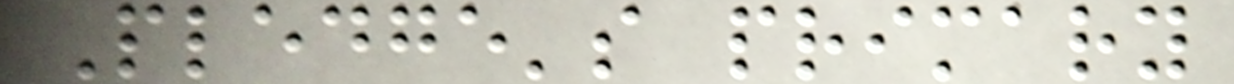Pledge's primary
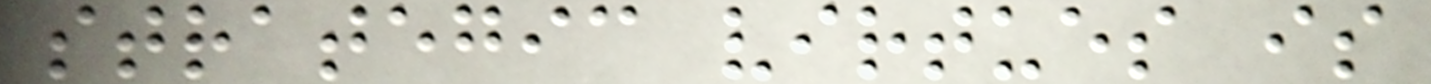strategic virtues is
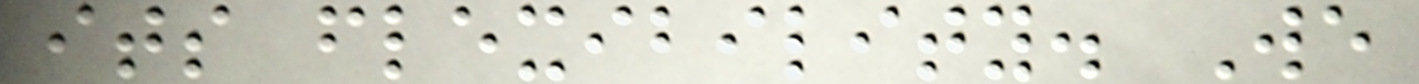its flexibility. We
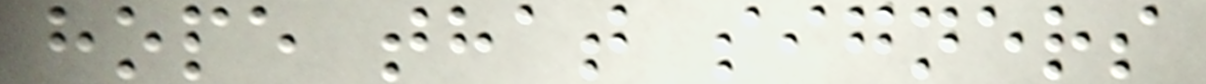hope that signers
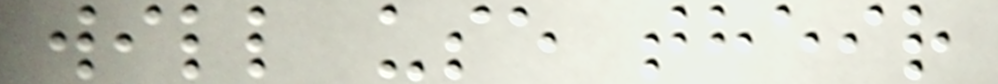will use their
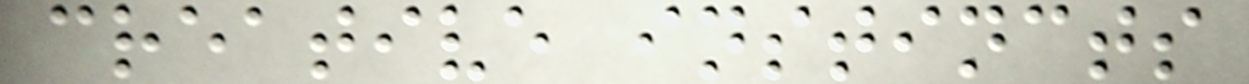creative instincts
